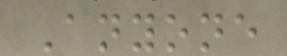Anyone
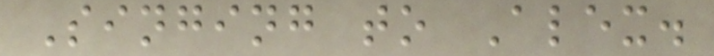Singing to Alex.
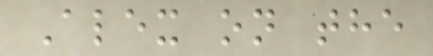Alex on the
